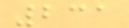231
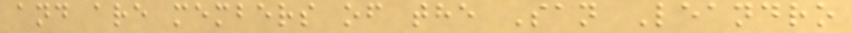and are members of the San Leandro
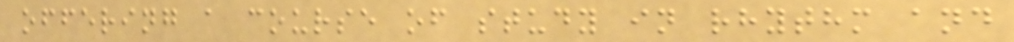offering a course of study in rhythm and
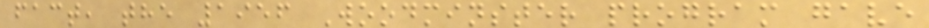fact, the 1956 Woodminster program gave
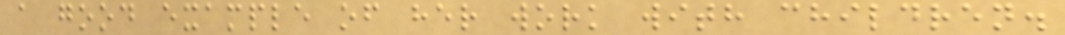a good example of her work with children.
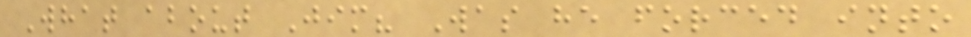What about Jim? Was he forced into
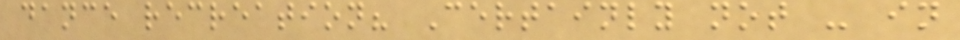dance recreation? Certainly not - in
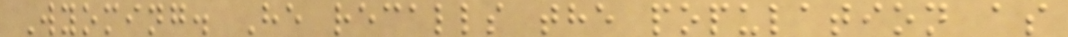Wyoming. He recalls the population as
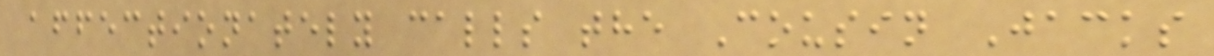affectionately calls the Cousin Jacks
